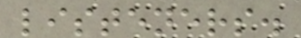listeners.
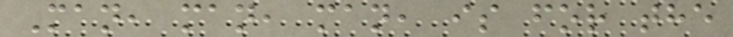Man, man, man, is for the
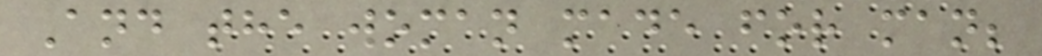And the woman made for man;
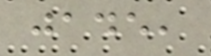jade,
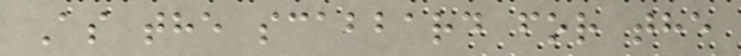As the scabbard for the
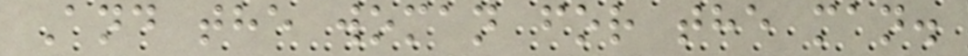And the woman for the man.
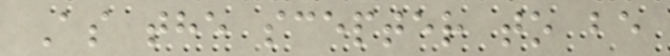As the scepter to be
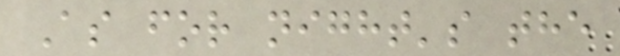As for night's the
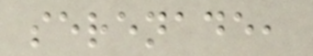serenade,
